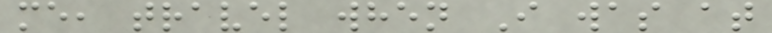me, travel when I was at
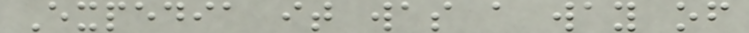Expedia it was a way of
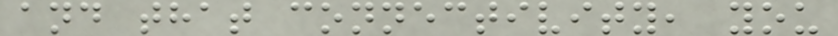and that connectivity, you
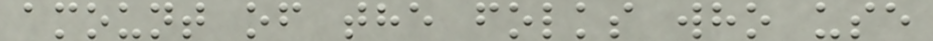amount of the folks who use
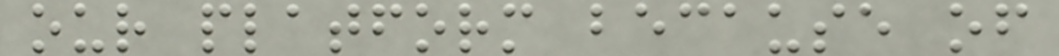our platform because of
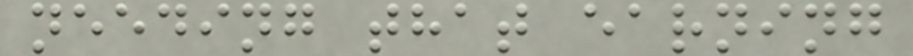needing that earning
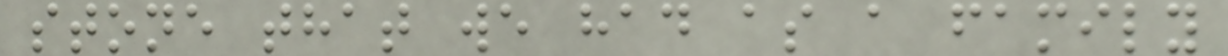stone that we had as a family
